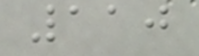110
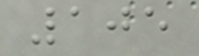105
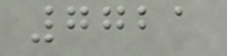7721
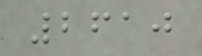2610
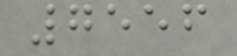7556
